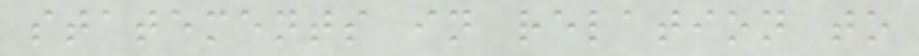statements in relation to
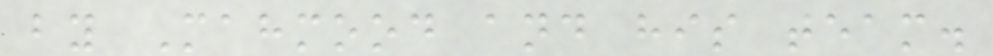by Mahmood and his team.
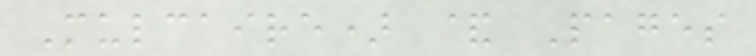Mulcaire) & Pages
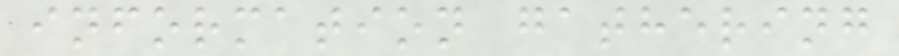information gathering
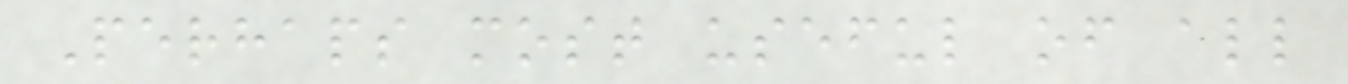Perhaps most useful of all
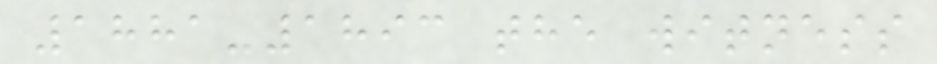1881-1893 the witness
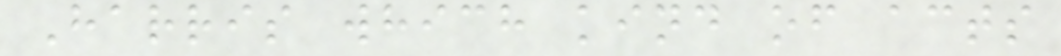Harris which kind of acts
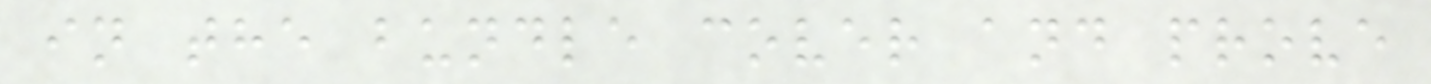in the bundle cover and prove
